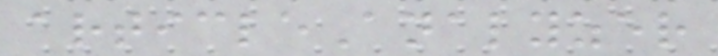articleAnalyzer
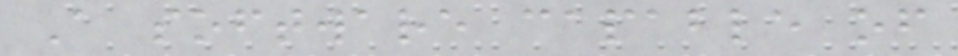A software capable of
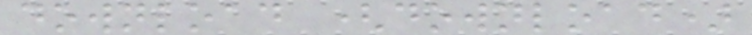download (download)
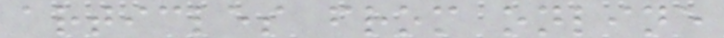articles from online
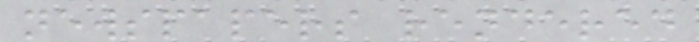newspapers rendered
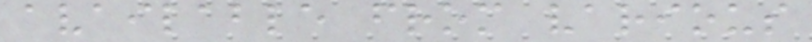available from various
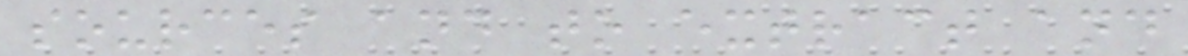sources and to extract and
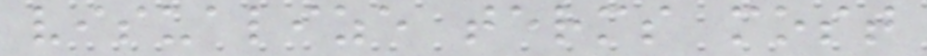visualize terms most
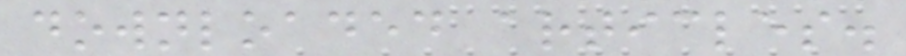downloaded articles.
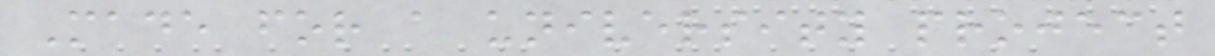Made for a university project
